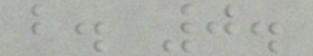b. 0.
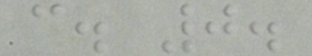c. 0.
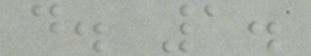d. 1.
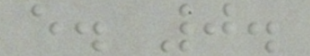e. 0.
